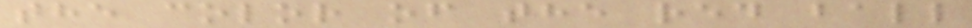the color of the red ball
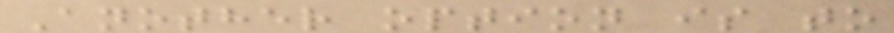Another option is to
